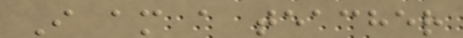I am a teacher
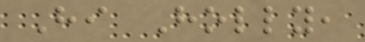Hi Holly,
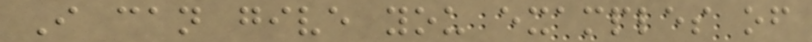I can give you examples of
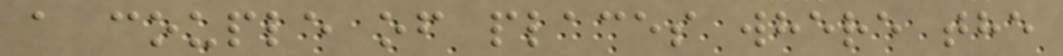a couple of places where the
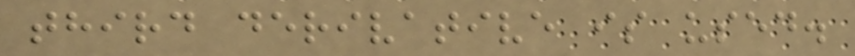third derivative is used.
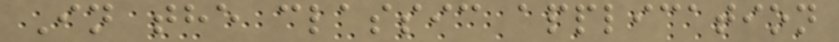In the classic application
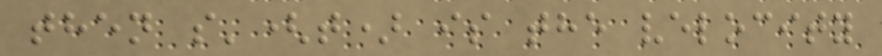then s'(t) is the velocity
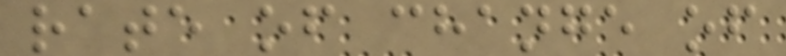rate of change of
